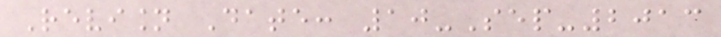Revision Date: 10-Sep-2013
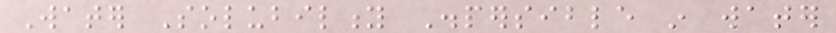Water Solubility Dispersible in water
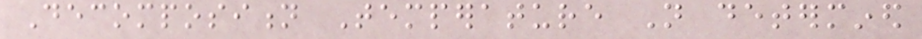Decomposition Temperature Not determined
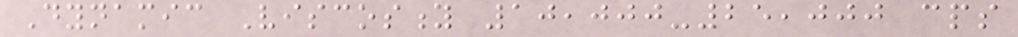Dynamic Viscosity 10,000-25,000 cps
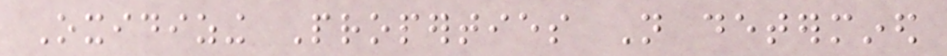Oxidizing Properties Not determined
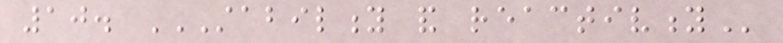10. STABILITY AND REACTIVITY
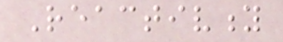Reactivity
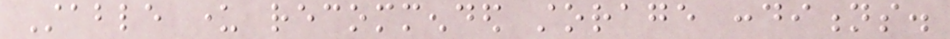Stable under recommended storage conditions.
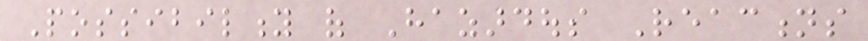Possibility of Hazardous Reactions
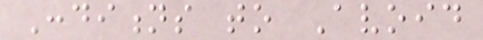Conditions to Avoid
